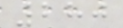280
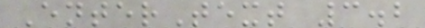EnterText 3.2
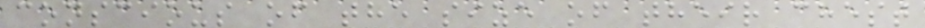conscious of the size of their chest
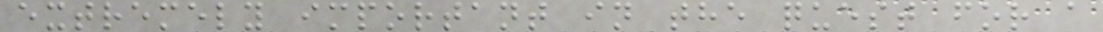extremely important in the quest for a
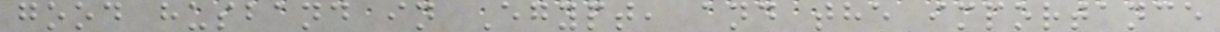good husband in Egypt, and the importance
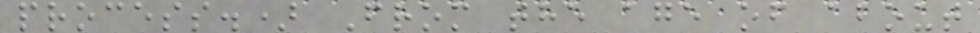process.) From the age of about
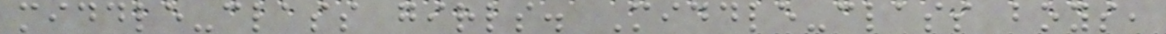middle-class girls. Middle-class boys,
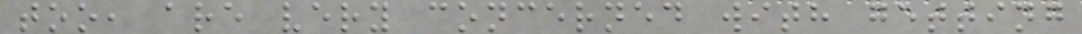too, are very concerned with getting
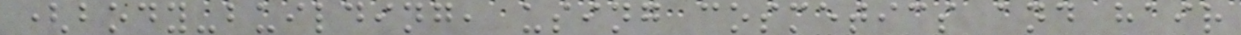(body-building, using cosmetics and hair
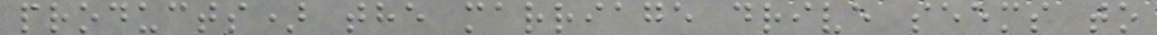products) the marriage drive seems to
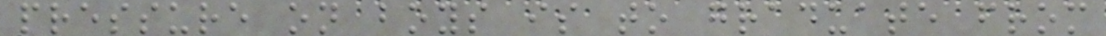pressure on boys is to graduate from
